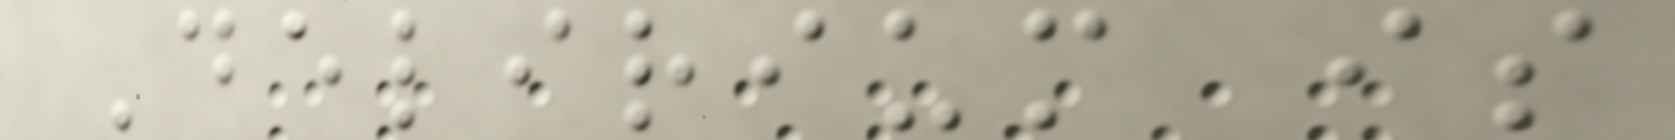Delirium is
